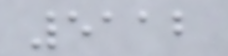5112
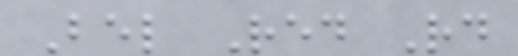Bel Red Rd
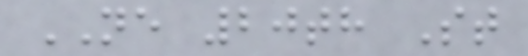NE 20th St
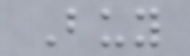Buy
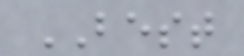BEST
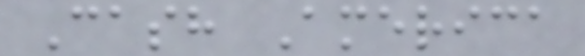Cash America
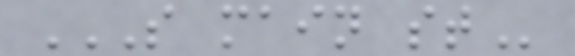S MAIN ST
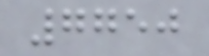7750
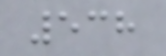538
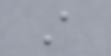A
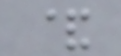&
